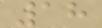18
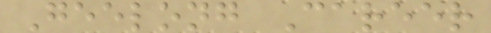Geelong Career
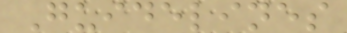Guidelines
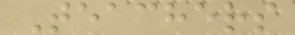Teachers
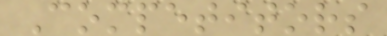Competitors
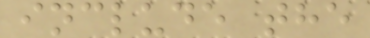include the
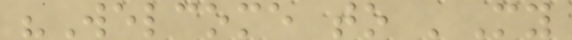"Welcome to 'My
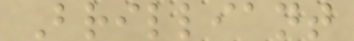Brilliant
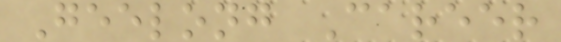Geelong Career
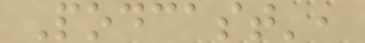Podcast',
